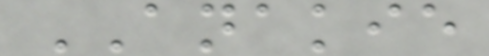ANAKIE
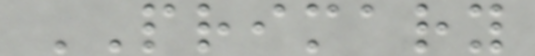PRIMARY
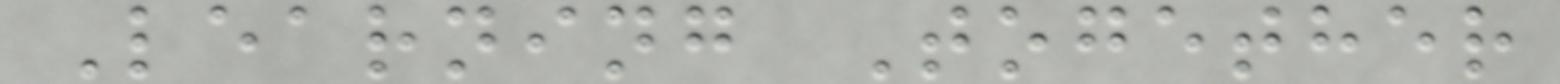Learning Together
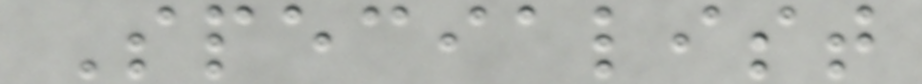Specialist
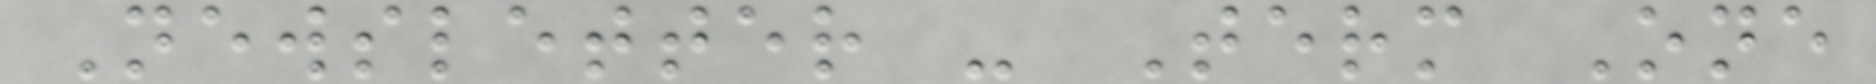Newsletter - Term One
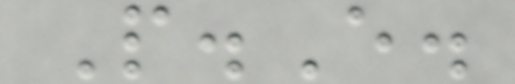P.E.
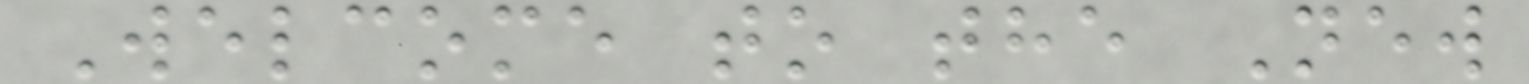Welcome to the New
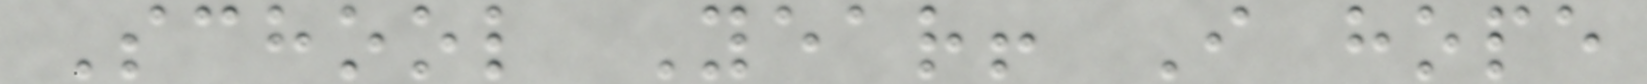School Year! I hope
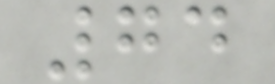74
